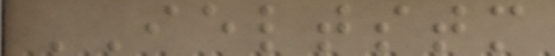IELTSTM
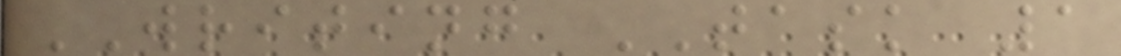WRITING TASK 1
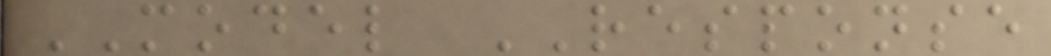MODEL RESPONSE
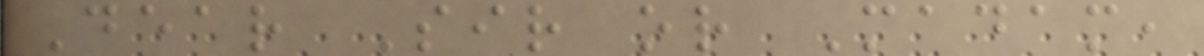Dear Sir or Madam,
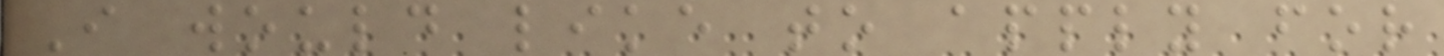I would like to apply for
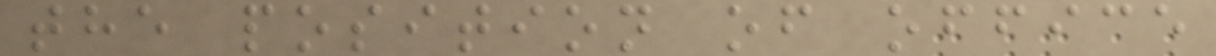the position of office
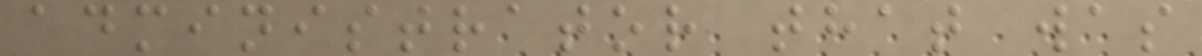administrator that was
